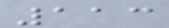113
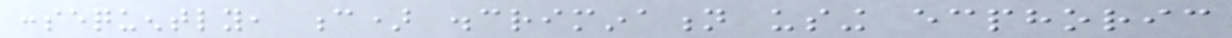consequently, c) discrimination using ecphoric
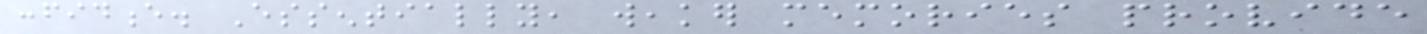confidence. Essentially, weaker memories provide
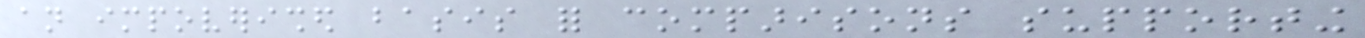an impoverished basis for comparisons supporting
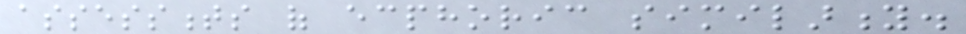assessments of ecphoric similarity.
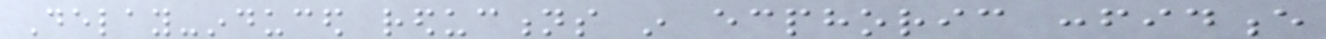Delay-induced reductions in ecphoric confidence
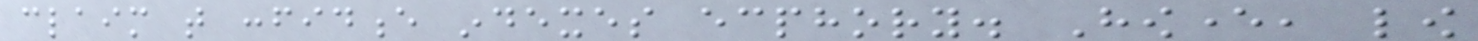claim that confidence indexes ecphory. However, low
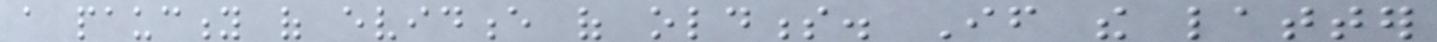a paucity of evidence of oldness. If the latter
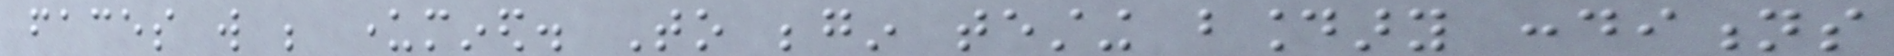faces will be undermined. To begin testing boundary conditions
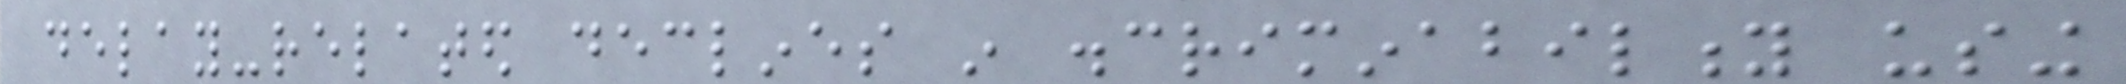delay-related declines in discriminability using
